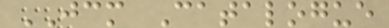JCM Catalogue
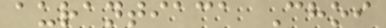aurantiaca Choi
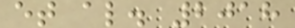et al. 2018
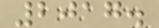2017.
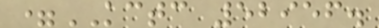=KCTC 52956.
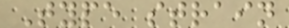Type strain
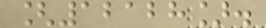[12128].
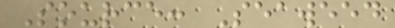Source: Seaweed
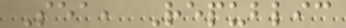Sea, Republic
